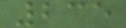235
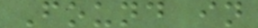Found in
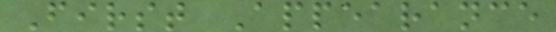First Appearance
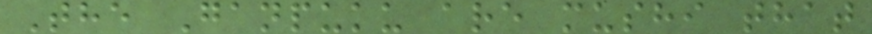The Ganpuku are mushi that
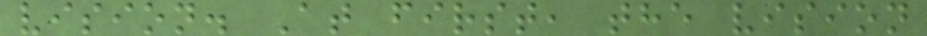vision. At first, the vision
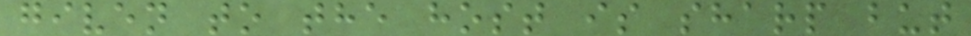given to the host is sharp but
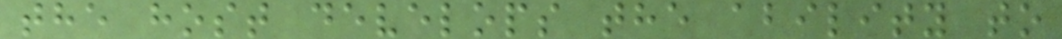the host develops the ability to
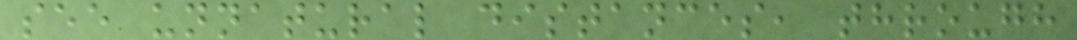see unnatural distances, through
